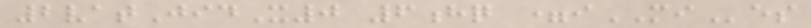2vatJidX0 6hq =iMIes
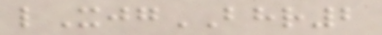lXjgBHR2
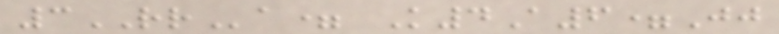3RRa= K4A6=Jj
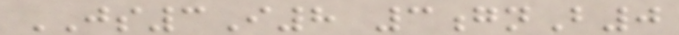JS3I8 3gnB0
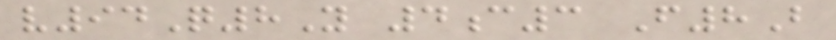v94Q8Y 4c3 F8B
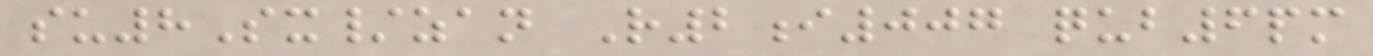su8Sx/zan R2i007 qub6pm
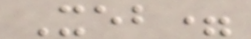Xeb=
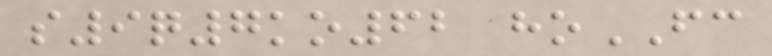s9q7ko62 hoFC
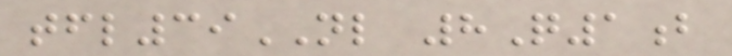tfl39NL 8Q1b
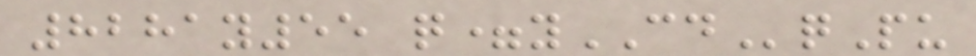8281y55 q=yCDqPu
